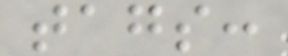tags:
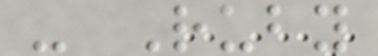- Ruby
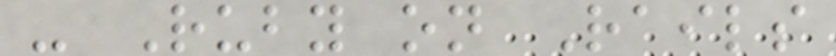- Ruby on Rails
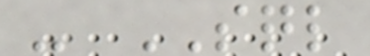- SQL
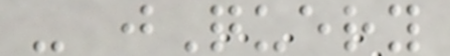- jQuery
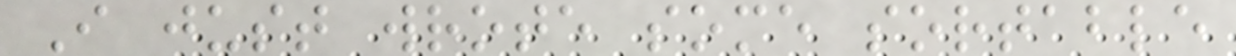I just wrote some sortable
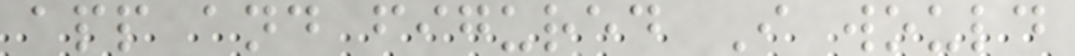app and figured I would
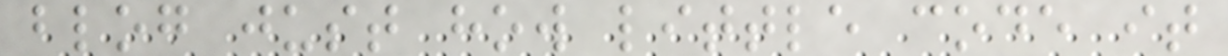blog just how little code it
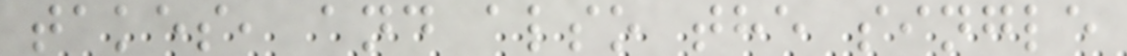takes, and also the single
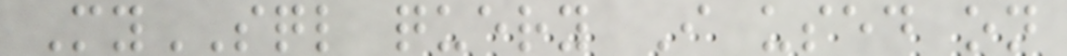MySQL query I used on
